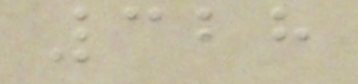328
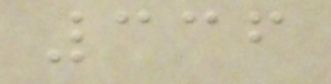336
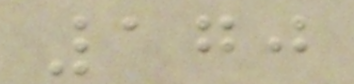170
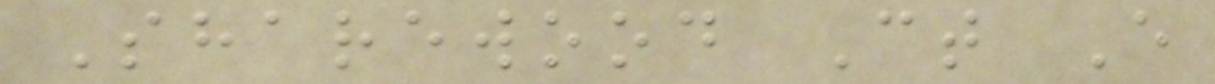Sharewood Ct E
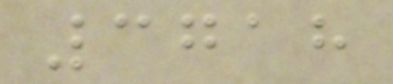3718
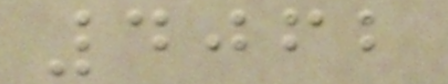4062
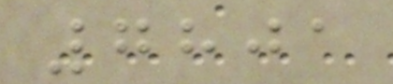7801
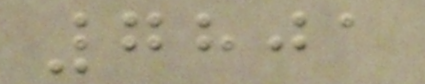7801
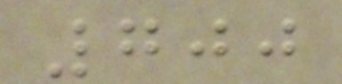700
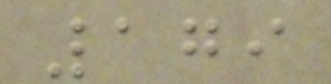179
